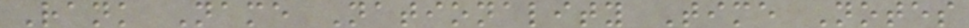Rank Name Nationality Time Notes
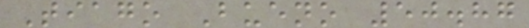Tiago Bueno 50.87
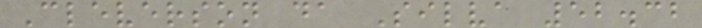Cleverson da Silva 52.32
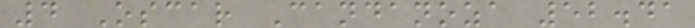4 Oscar Candanoza 52.41
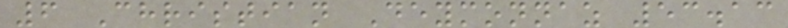6 Christian Deymonnaz 53.13
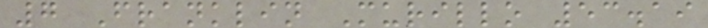7 Franklin Murillo 53.19
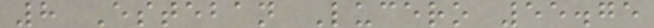8 Esteban Lucero 55.75
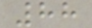88
